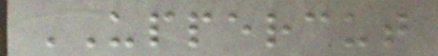UPPERCUT
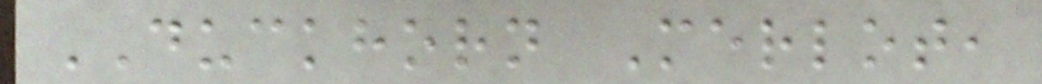DUCKHORN Merlot,
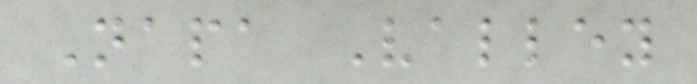Napa Valley
